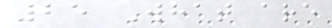25 What are
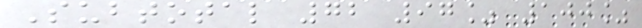Subtotal 72 97% 100%
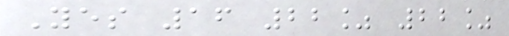Yes 16 22% 22%
